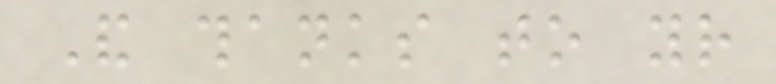And thanks to your
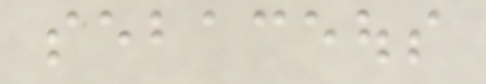sebaceous
